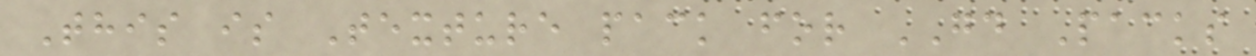This is Texture pack for GD Packs
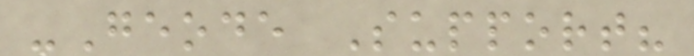-Geode Support?
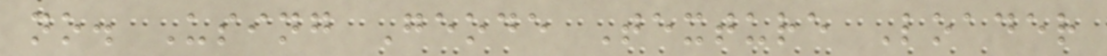no. Using Geode Texture Loader
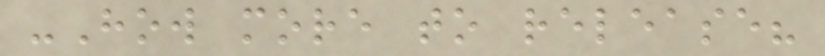-How more to release?
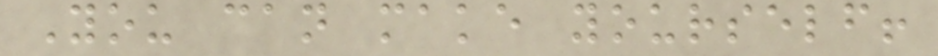You can make yourself!
